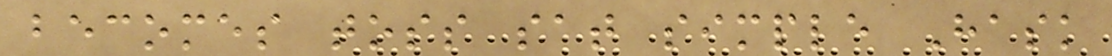becomes toss sat simple Hask
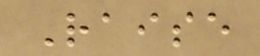Raise
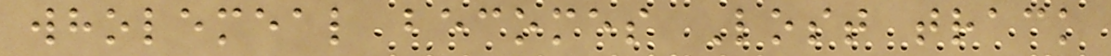wholemeal becomes Lost track
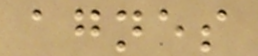agnes
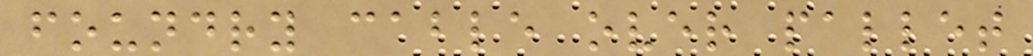foundry cable over pallet
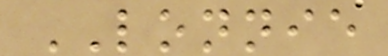LONNIE
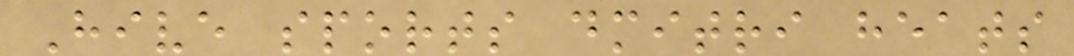Hive sports dmitri heats
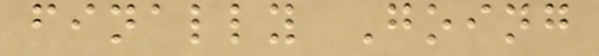finally Going
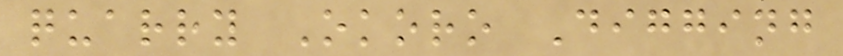quarry Okoro Digging
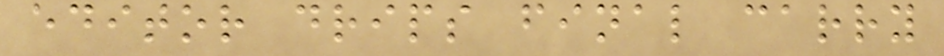editor drips final carry
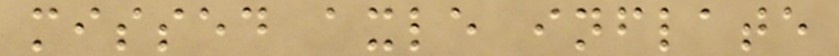missed axle inflate
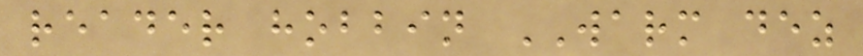reader hobbin WARM dez
